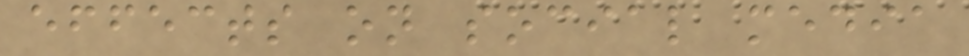effects on social media
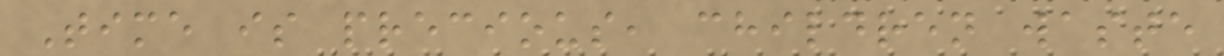Time is precious, children waste
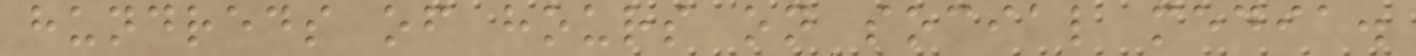hundreds of hours on social media.
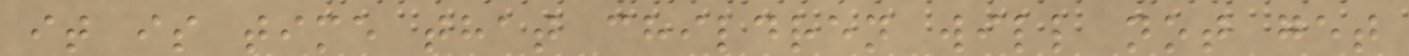it is time that children will not get
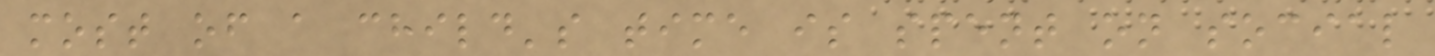most of a child's time is spent on social
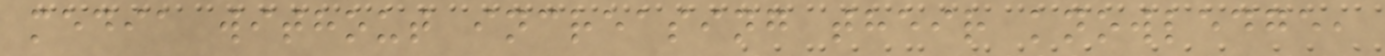media without increasing their knowledge,
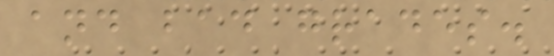and bad grades.
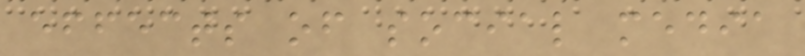effects of social media
